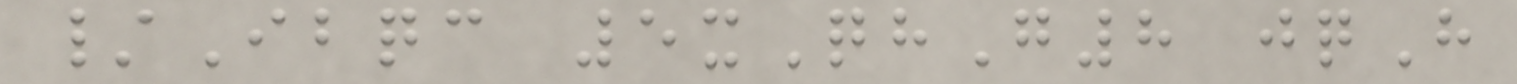/Ibqc 5xQhG8 jqH
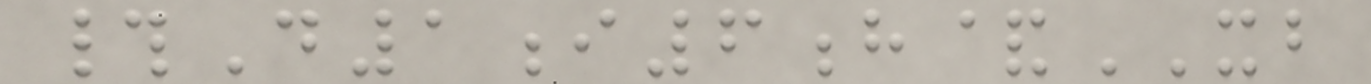#D1i6h&XB
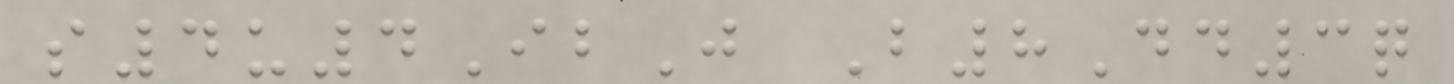s4u4IbJ B8Dd3q
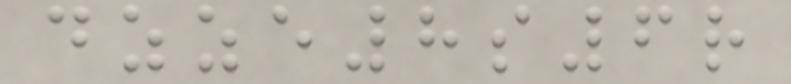dzze8s6r
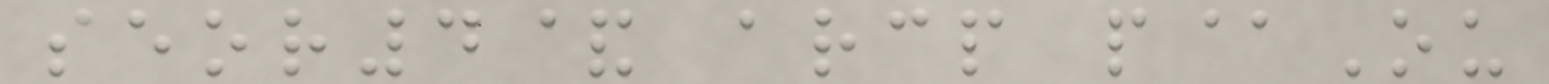seor4& arcp p@Ou
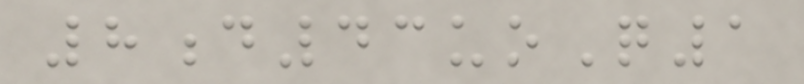8d43uoQ1
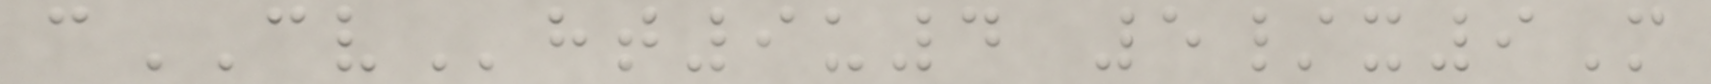cCVht9u4 5/x9M
